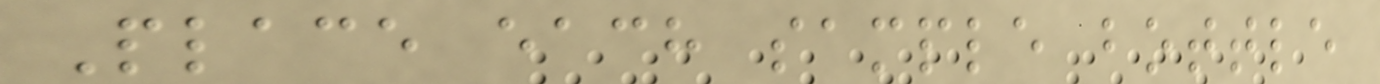Place each sample bottle
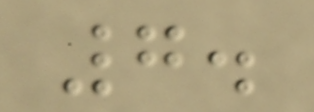7.
